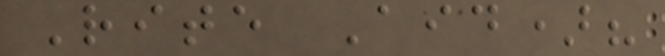Rite Aid)?
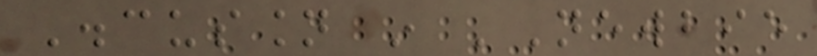Discussion in 'Newbie
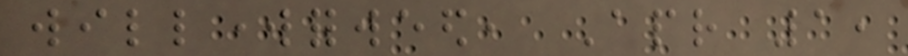willworkforweed, Apr 1,
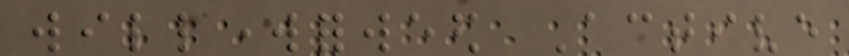willworkforweed Active
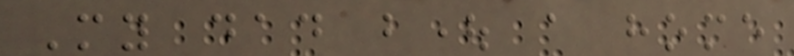My dad bought a home
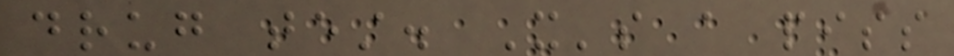drug test. It's a piss
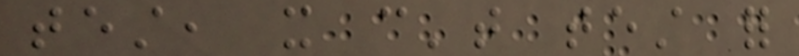test, it can't test for
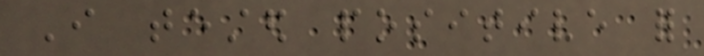I tested positive for
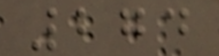274
